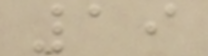19
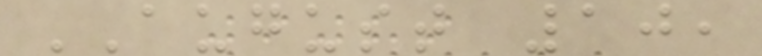AUGUST 10,
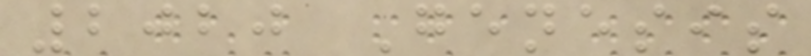2020 Genesis
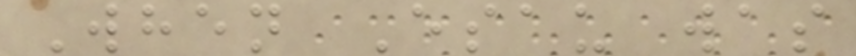When Esau was
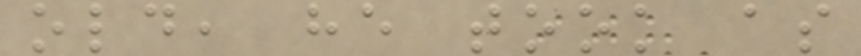old, he took as
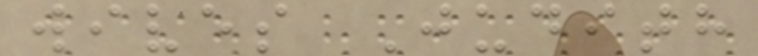wives Judith
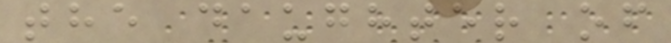the daughter of
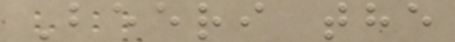Beeri the
